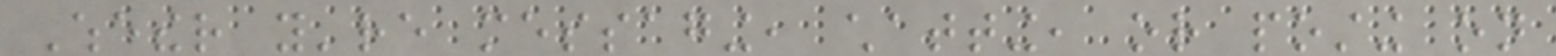Whether you're messaging, chatting, or posting on
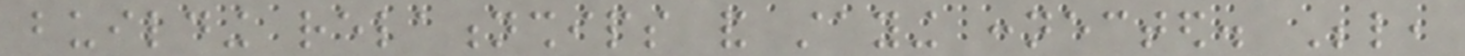building relationships and staying connected. Below,
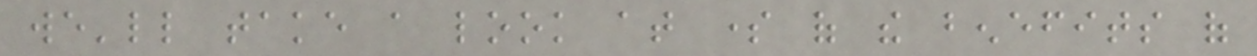we'll take a look at some of the benefits of
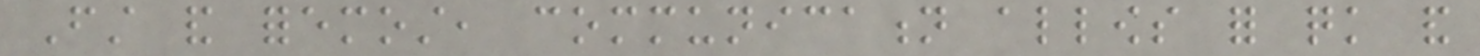First and foremost, communication allows for quick and
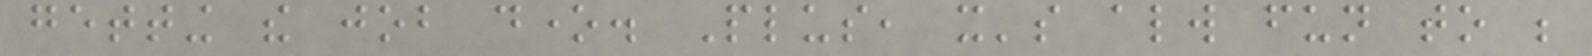getting the job done. Plus, it's always fun to be
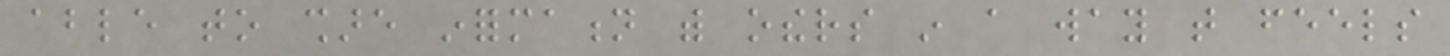able to share information with others in a way that feels
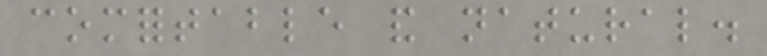comfortable and natural.
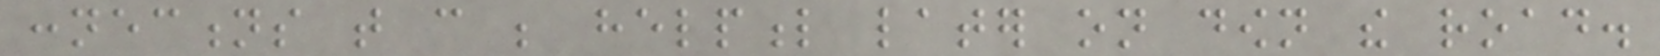connections that can be helpful later on down the road.
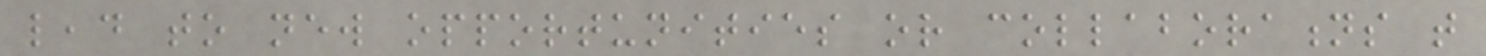lead to new opportunities or collaborations that
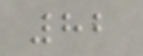82
